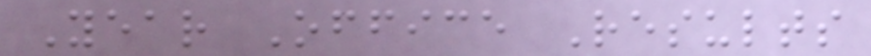Year Office Results
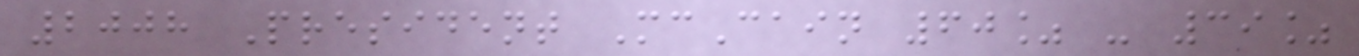2008 President McCain 60% - 39%
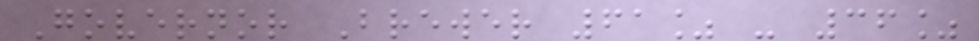Governor Brewer 61% - 36%
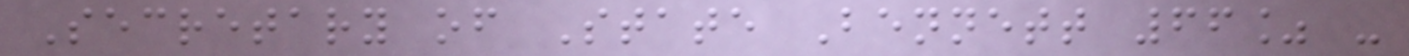Secretary of State Bennett 66% -
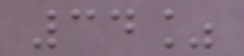34%
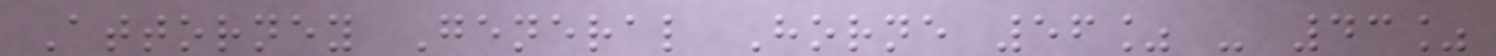Attorney General Horne 56% - 43%
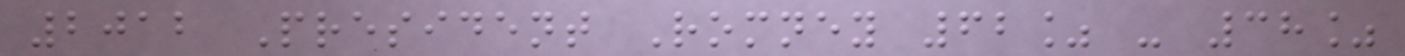2012 President Romney 62% - 38%
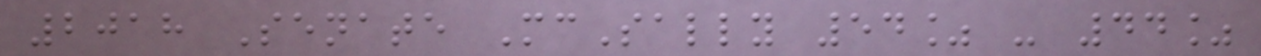2018 Senate McSally 54% - 44%
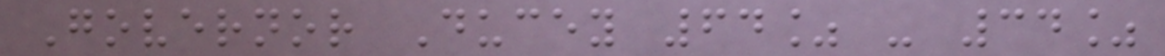Governor Ducey 64% - 34%
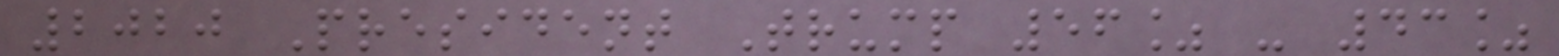2020 President Trump 56% - 43%
